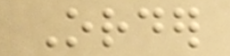Order
